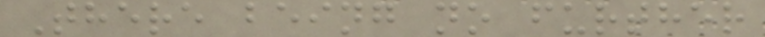There being no further
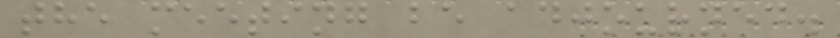the meeting be adjourned.
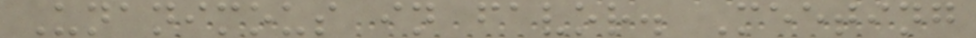Unanimous in favor. Meeting
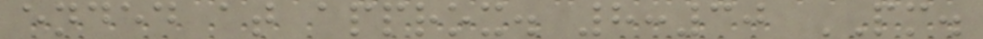ended at approx. 8:30 PM.
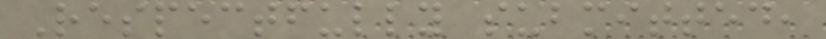Respectfully submitted,
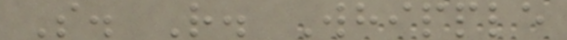S. R. Whipple
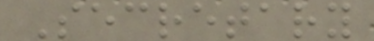Secretary
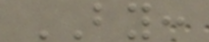BY:
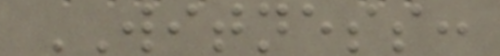WITNESS:
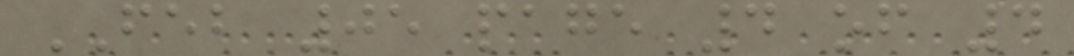FEB 05 page 4 of 4
